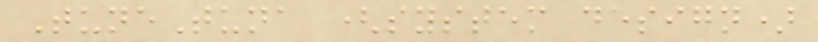TuneTuna (system design)
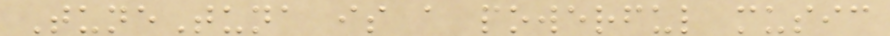TuneTuna is a powerful music
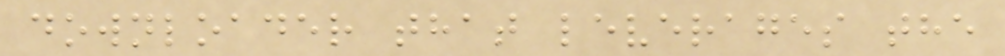downloader that leverages the
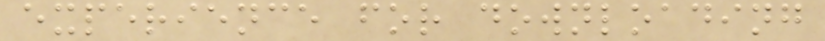experience for downloading
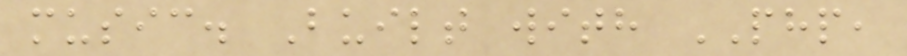music. Built with PHP,
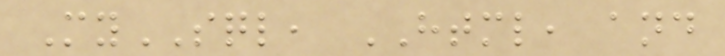MySQL, HTML, and
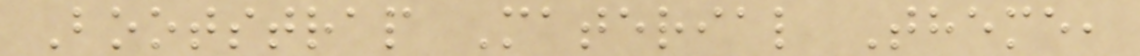Bootstrap Material Theme,
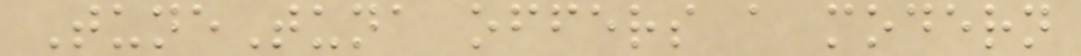TuneTuna offers a modern
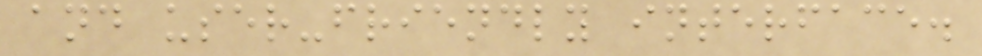and user-friendly interface.
